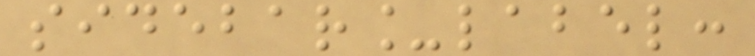sidebar_label:
